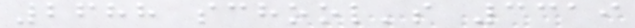2688 school's 3319
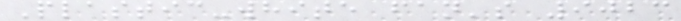Plastic-white fan's 9023
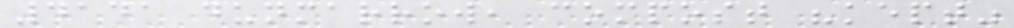4141 dunmarrow, compost "kept"
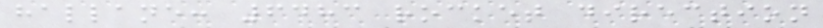hallane: 6483 rocket direction
